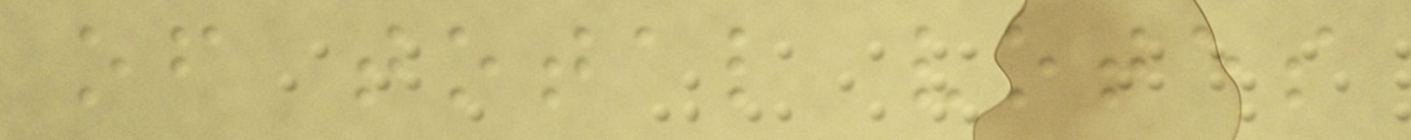of total votes
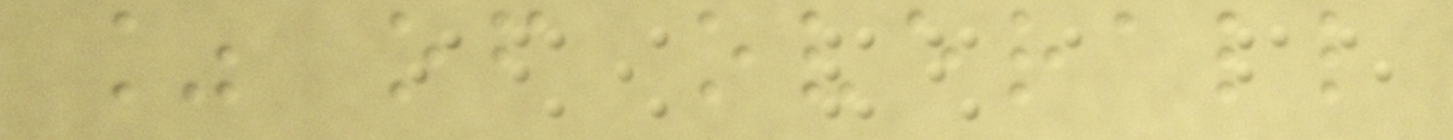% of overall
